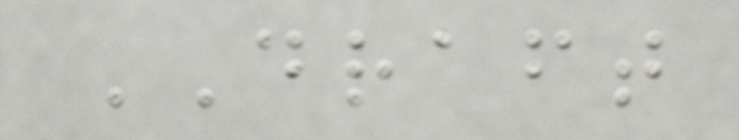DRAFT
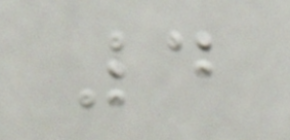4
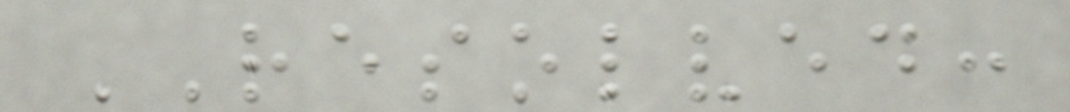RESOLVED:
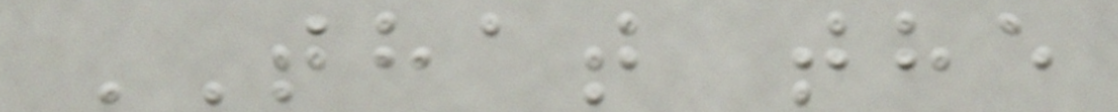THAT the
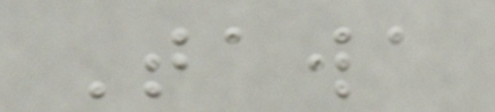Tawa
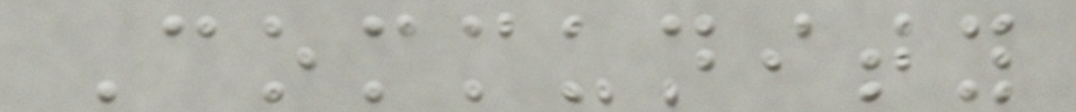Community
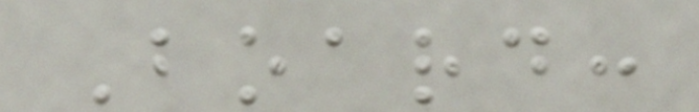Board:
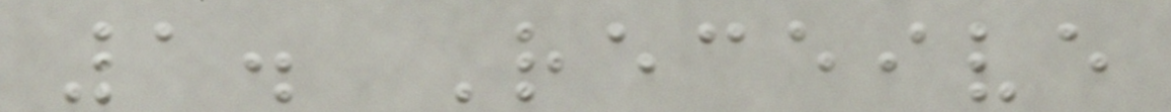1. Receive
